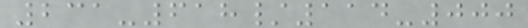231-618/114-000
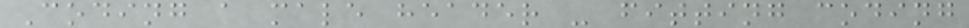Coding a male header - fitting coding
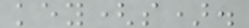key(s).
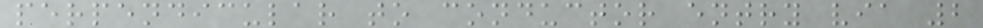perpendicular to conductor entry via 2
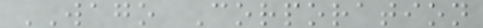WAGO Corporation
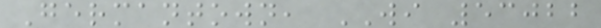Germantown, WI 53022
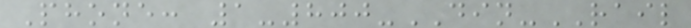Phone: 1-800-DIN-RAIL
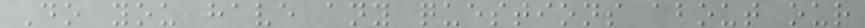Do you have any questions about our
